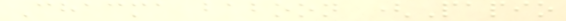Chacma baboon (Papio
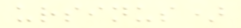ursinus)
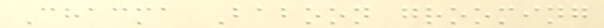Chacma Baboon grooming
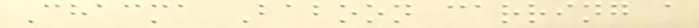Chacma Baboon carring a
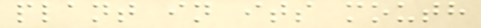plant in its mouth
